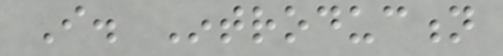I. Introduction
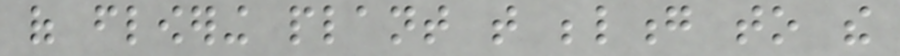of flowering plant that belong to the
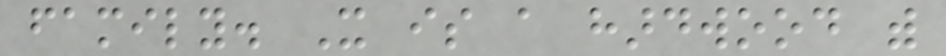family. It is a hardwood with
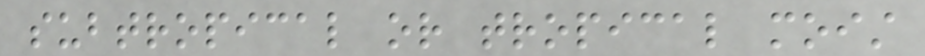subtropical or tropical moist
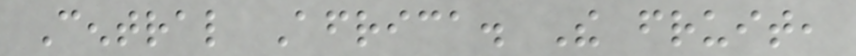Central Africa. The fruit,
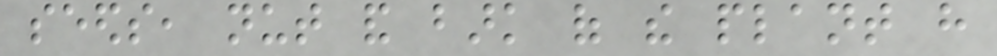seeds, nut and bark of the plant have
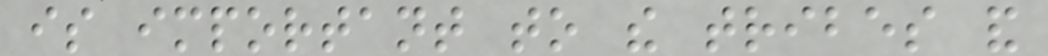is important to the tribes and
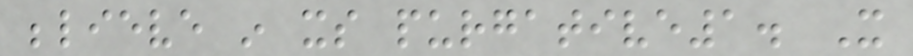believe in its purgative1. It
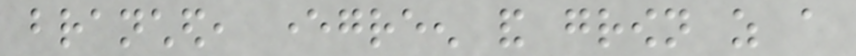branched, evergreen and grown as a
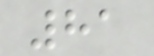81
